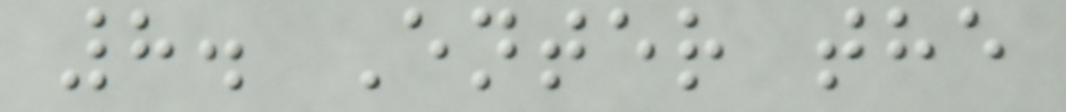8. Enter the
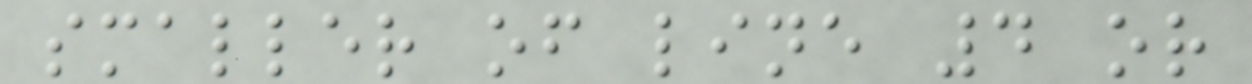smaller of line 4 or
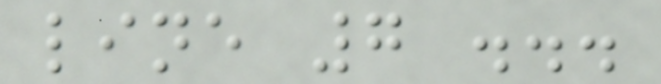line 7 ...
